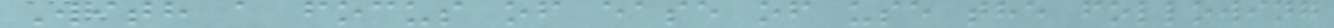With a focus of ease of use the following
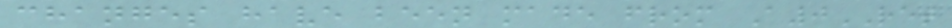changes have been made from A0RET
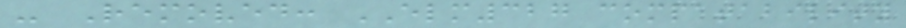- Removed: ELM327 compatability
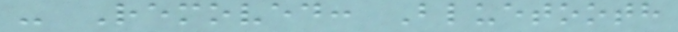- Removed: Bluetooth
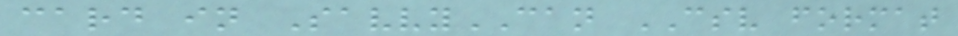card in SavvyCAN CSV format
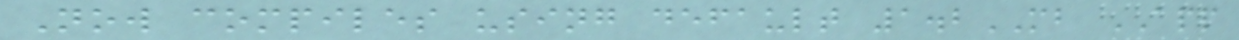Now compiles using default 1.2MB APP
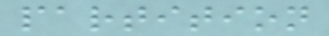partition
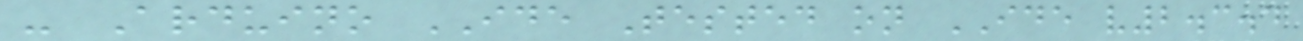- Arduino IDE Tested on IDE v2.3.4
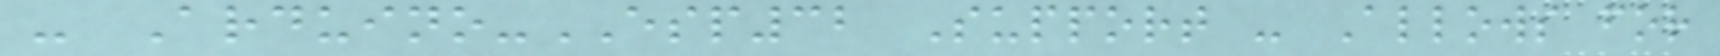- Arduino-ESP32 Support - Allows for
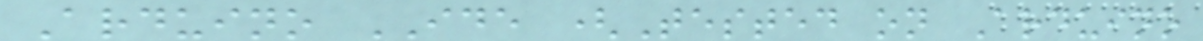Arduino IDE (Tested on Arduino
